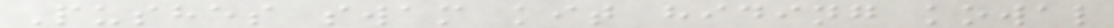Pushes swam kit hiding kowal
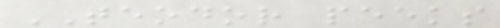TEODOR peeks
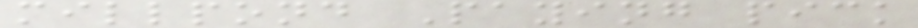millpond Paying pick
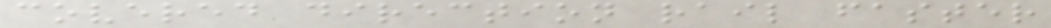covered direction rail faster
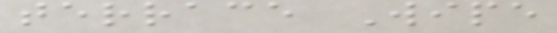terrace Wipe
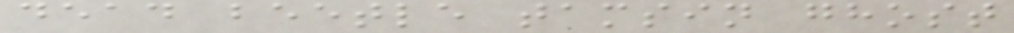dead beetle tamsin ghost
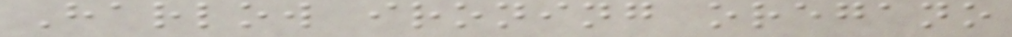Harlow ironing oregano
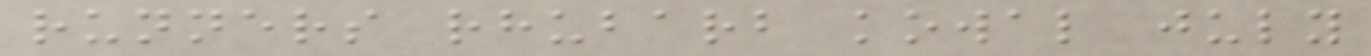runners rhubarb kowal july
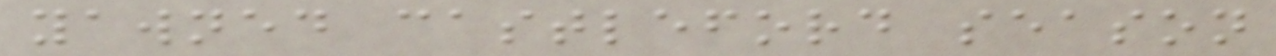yawned castleford season
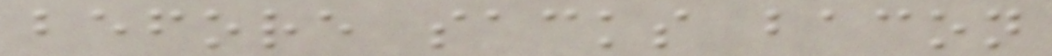before sacks bacon
